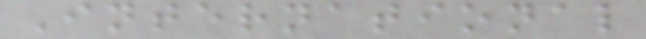International
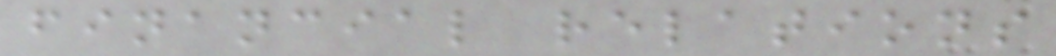financial relations
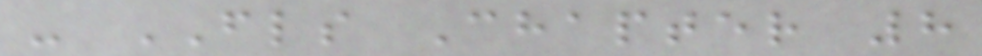- FLS Chapter 8
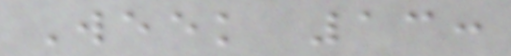Week 13:
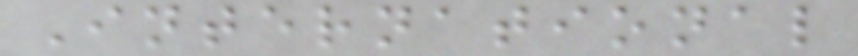International
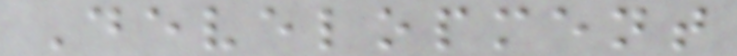Development
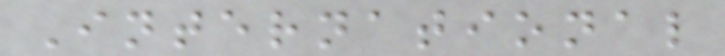International
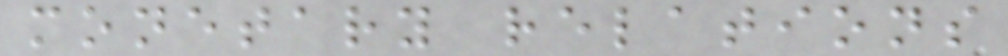monetary relations
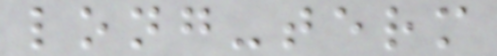long-term
